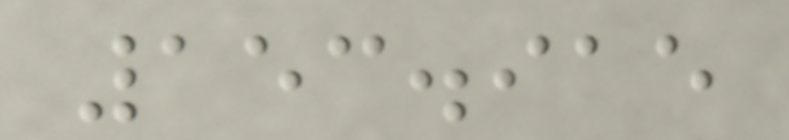153.915
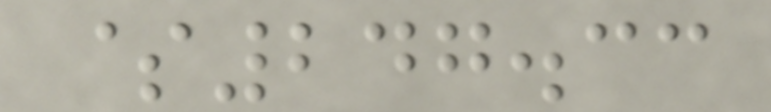$247.33
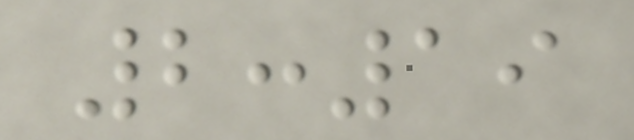2:19
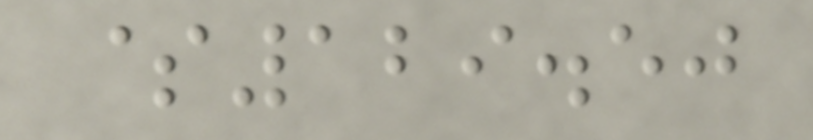$129.50
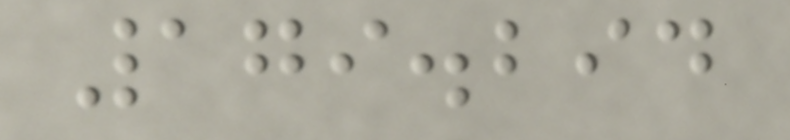179.294
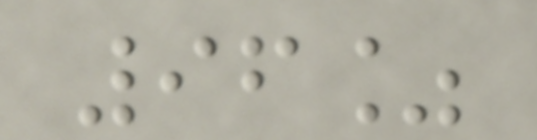96%
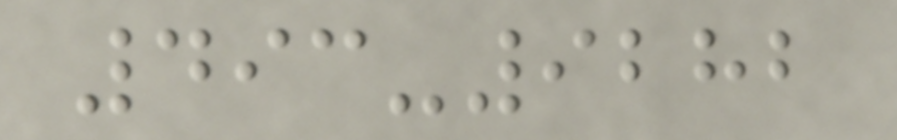493-9282
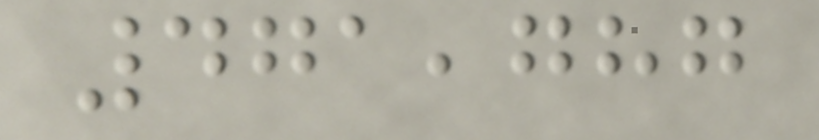471,787
